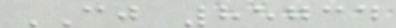CJ 85734
